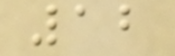12
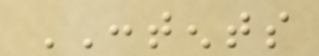CONTENTS
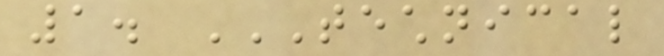1. TECHNICAL
